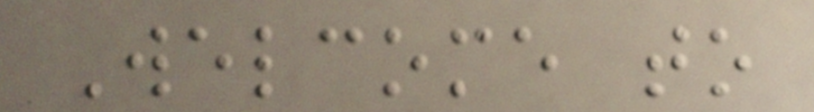Welcome to
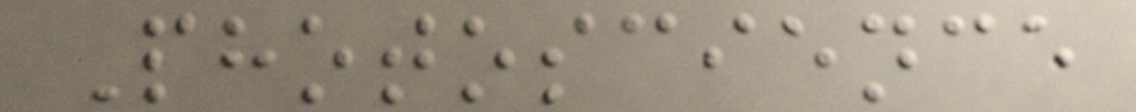Photoscience
